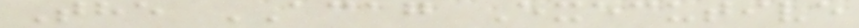The ACAG Executive
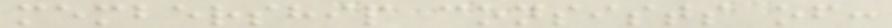membership consists of:
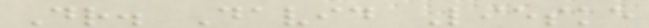Dr. David Lieske
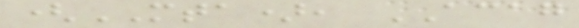(MTA), ACAG
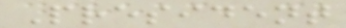President
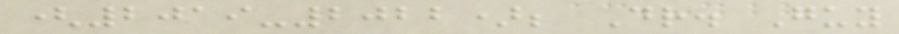(2019-2022); Dr. Guy
